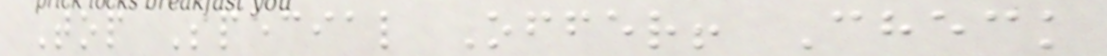Top Special Offer! Check
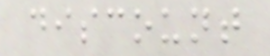discount
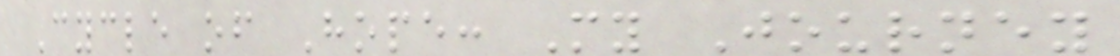Cycle of Hope: My Journey
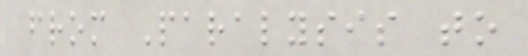from Paralysis to
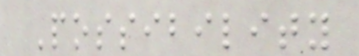Possibility
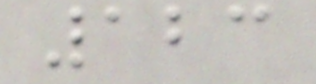123
